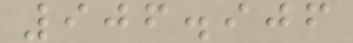906.906
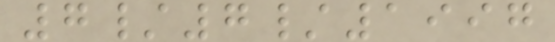7/7/1997
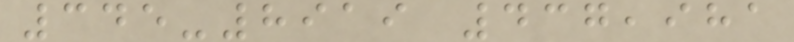345-8919 437,981
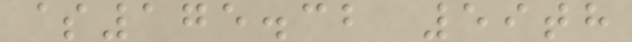$175.32 59th
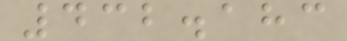432.183
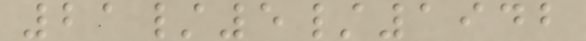21/5/1942
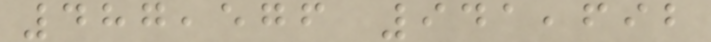487,576 941,692
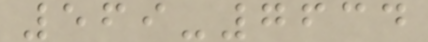569-7634
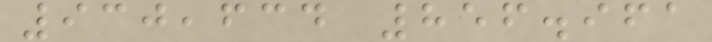930,634 856.961
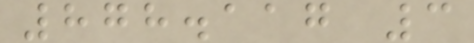878.117 3
